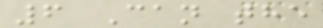6 Can the
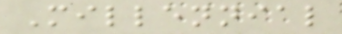Millennial
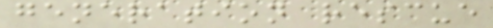generation rescue
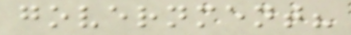government?
